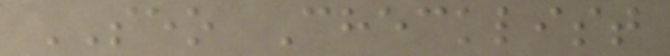SEO Checklist
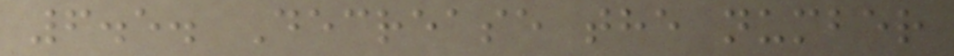6.5. Decrease the number
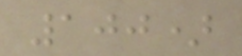100)
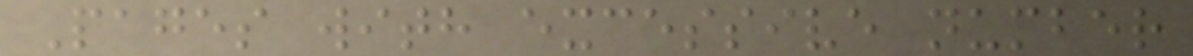Pages with excessive number
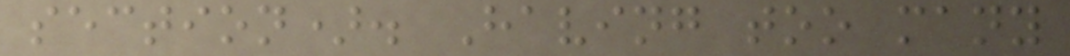section). Having too many
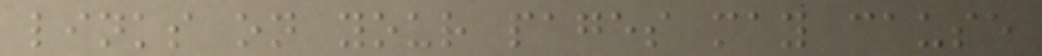links on your pages may cause
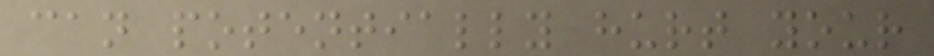can potentially hurt your
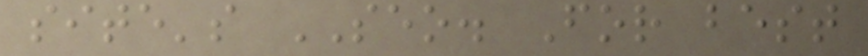site's SEO. For best
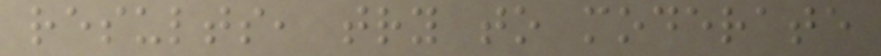results, try to moderate
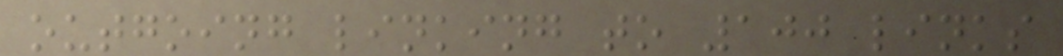outgoing linking to 100 links
